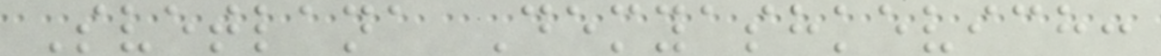Svetlana Demyashkevich:
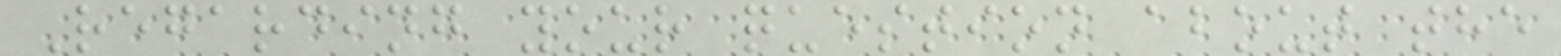Regarding your question about the
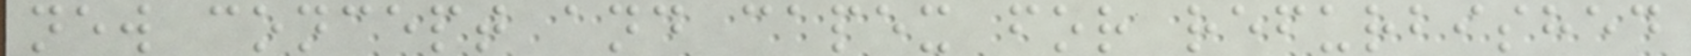new concept and capex for refurbished
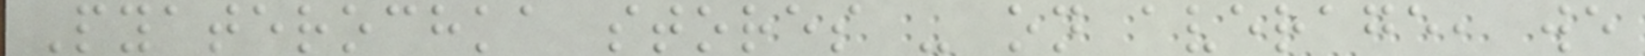Pyaterochka stores - on average, we
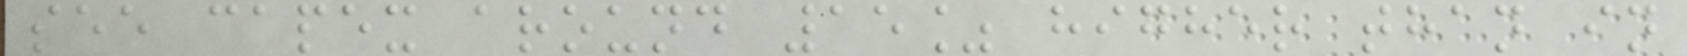see capex around 15% higher than in
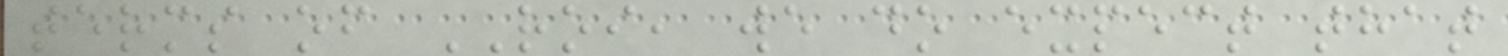terms of ROI, we do expect that
